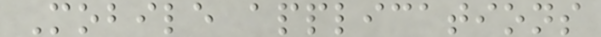Mobile applications
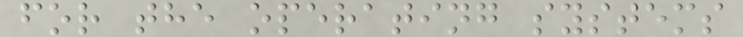for the operating systems
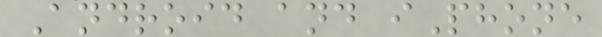Android and iPhone
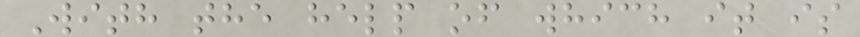With the help of which it is
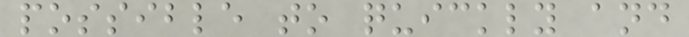possible to quickly and
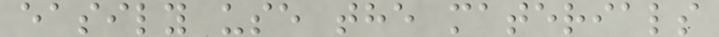easily use the materials
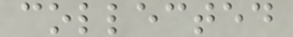collected
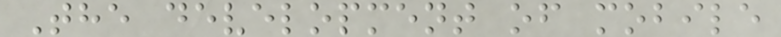The development of mobile
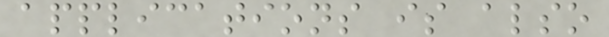applications is also
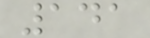141
